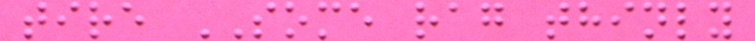tire SOME rag thinly
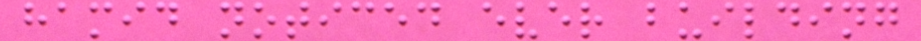hamid noticed ever building
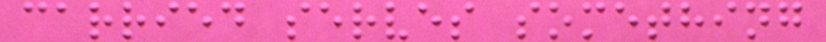carried serves something
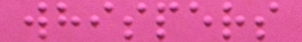whispers
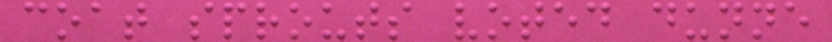coat sprouts voted dunne
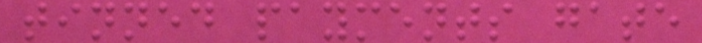tinned payments gate
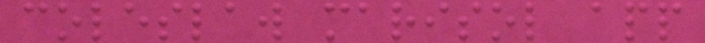coleslaw marisol app
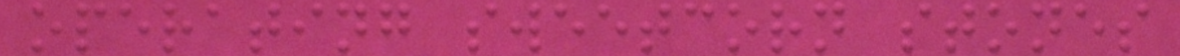operating sweetcorn stones
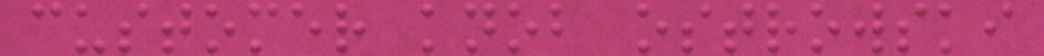customer knob ostrowski
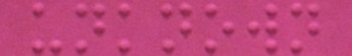unknown
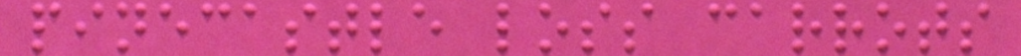pinecastle loss carrots
